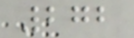272
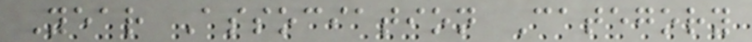Year Association Category
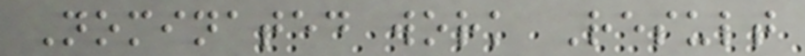Nominated work Result
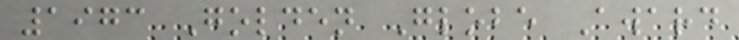1973 Golden Globe Award
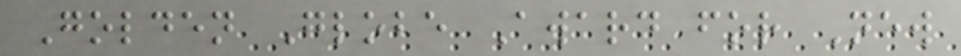Golden Globe Award for New
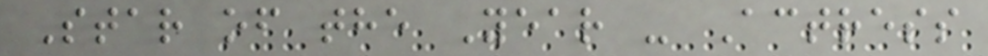Star of the Year - Actress
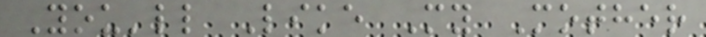You'll Like My Mother
